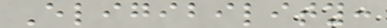Eligibility:
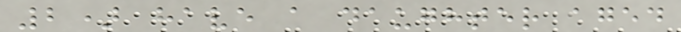2) have a daughter aged
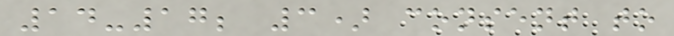14-17; 3) consent to
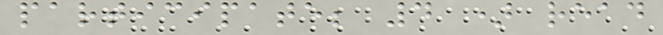participate; 4 ) read
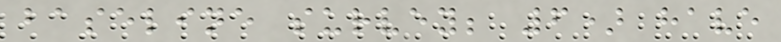baseline survey; 6) have
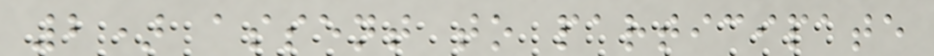2) assent to participate
